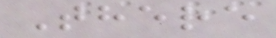There
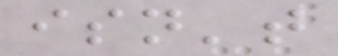isn't
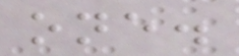one.
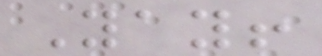Yay!
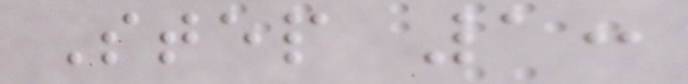Step 1:
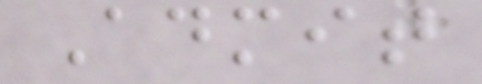Admit
